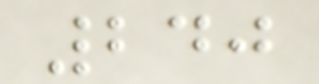240
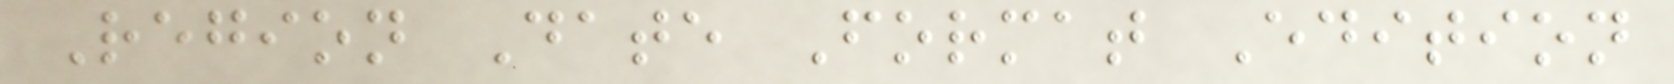Region Date Format Edition
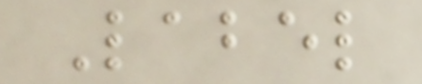Label
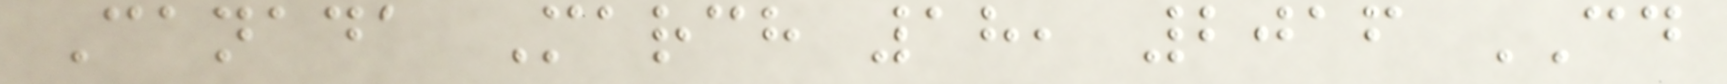Canada March 18, 2016 CD
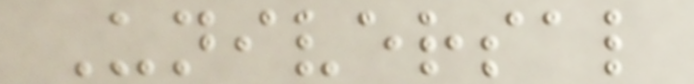Universal
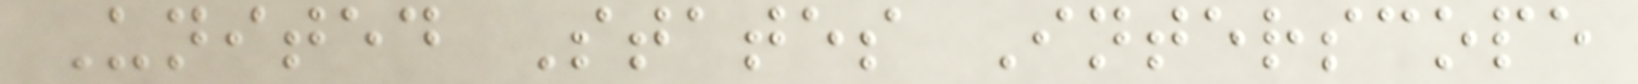United States Interscope
